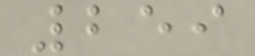259
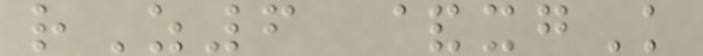rZ6 &xgK
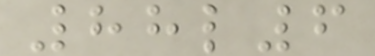88l6
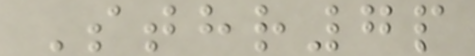Sthr7p
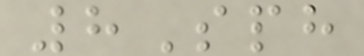8Sph
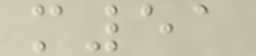m51
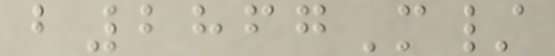b2867M/
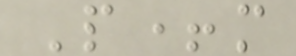P+m
